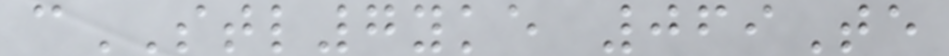cSTL7yke 069Te
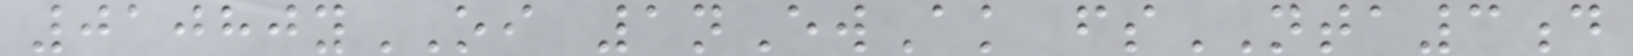01080yOI 1nEwAk fsNTA3d
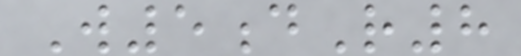W5dR8
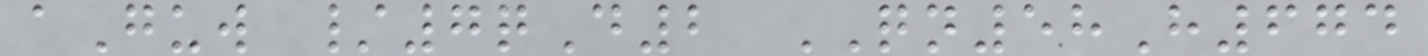aGuw /7qD2 QN58H674
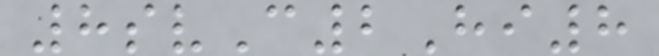8svC2Hi8
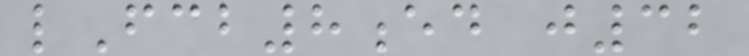lFcb8ed j32
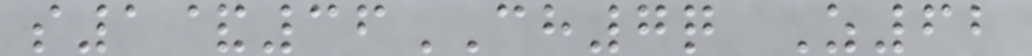s1&36CH7q Z62
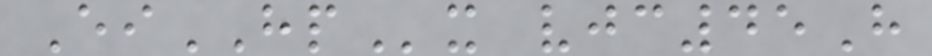EiHPx vjc45H
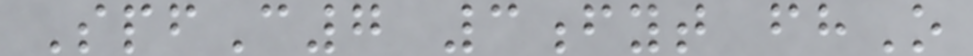SpfC7 3fyt fhO
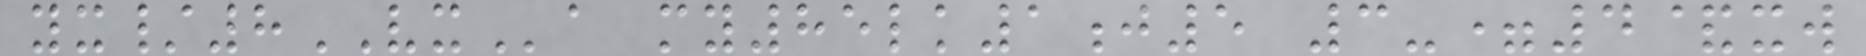yx/8VXa my85lk1j5 3-=4&xw
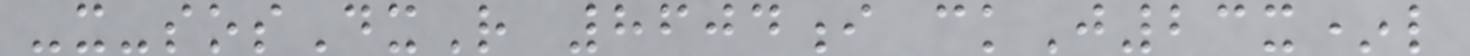-x-sosDxR 8604i ckJ23x*l
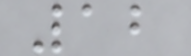12
